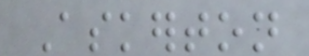Askerton
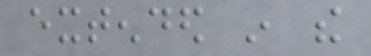extended in the
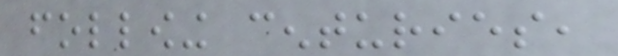following centuries,
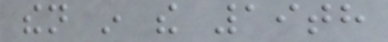then in the 19th
